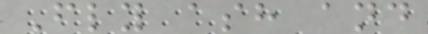Fly ash and
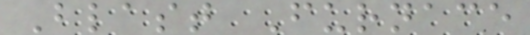Blast Furnace
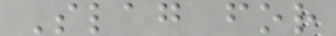Slag for
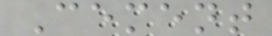Cement
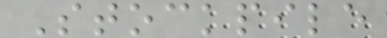Stockpile
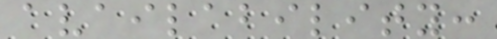availability:
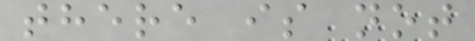there is not
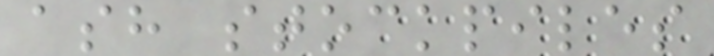ash stockpiles
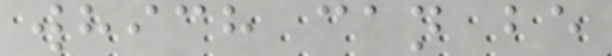which can be
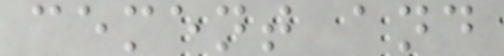cement and
